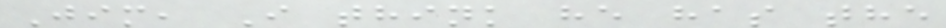Jim, I think he has the
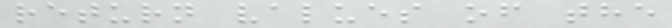return values of the
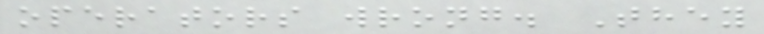operators wrong. They
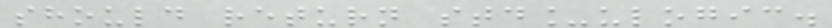should return std_ulogic.
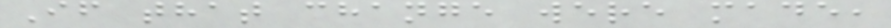If that change were made,
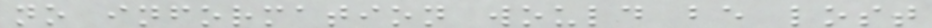no information would be lost
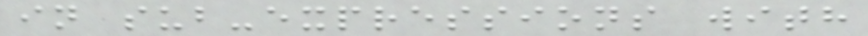in sub-expressions with
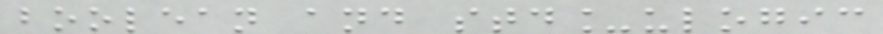boolean and std_ulogic
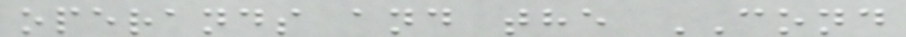operands and the COND
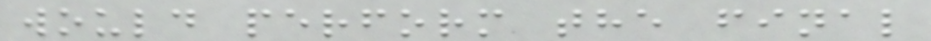would perform the final
